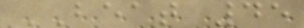BEAT 45
